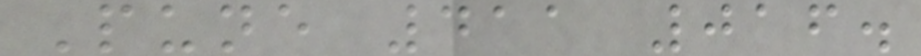Pune 411 016.
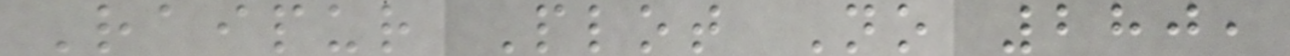Raipur Plot No 280,
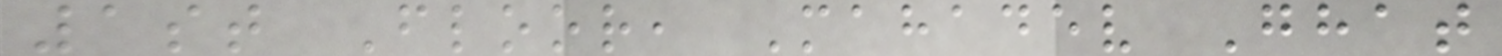1st Floor, Mahadev Ghat
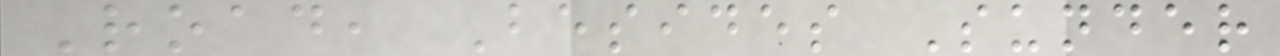Road, Besides Sunder
